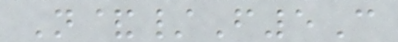N&/F5C
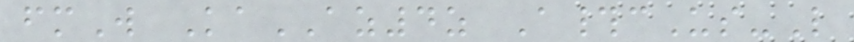fmW KaAZ4z A#cUs-L
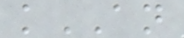kAN
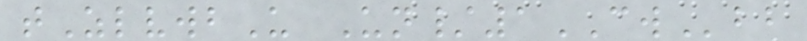tZlvwbU Un/1CWbb
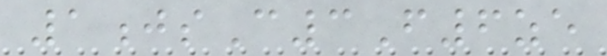1jsC3F6ze
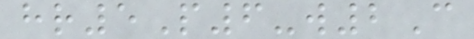hr5P6-w2C
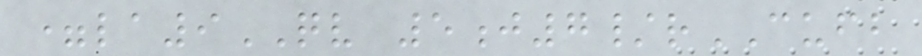=la9QV 5j7/rCUFB
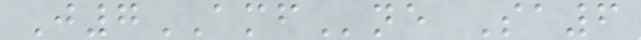J7AMFne Sa6
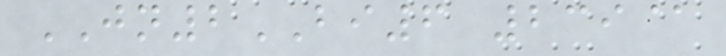JN2BI6 239@
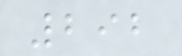292
